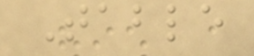Table
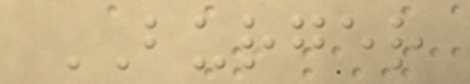BURGER
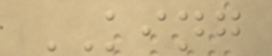KING
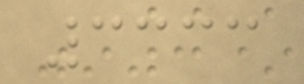3333
